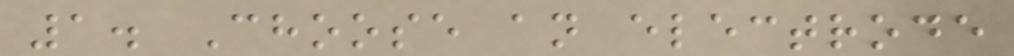1. Choose an electrode
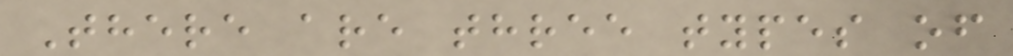There are three types of
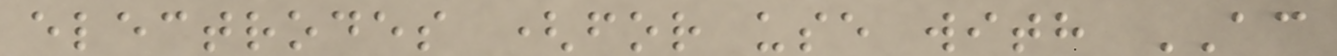electrodes (for use with AC
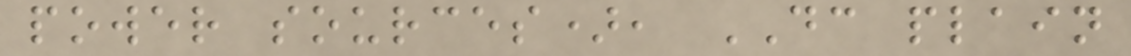power sources), DC plain
